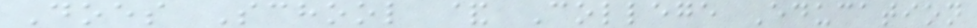Does School & College Education
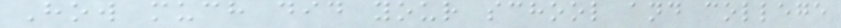How much did your school and college
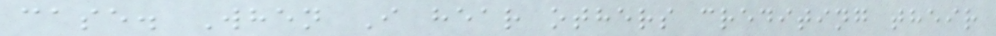case. When I hear others crediting their
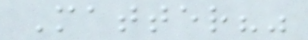Matter?"
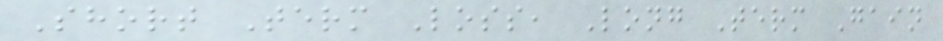Short Term Loss, Long Term Gain
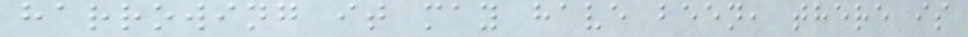harrowing it may have been, there is
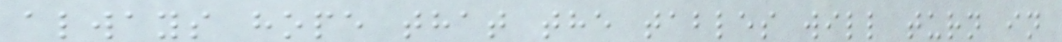always hope that the tables will turn in
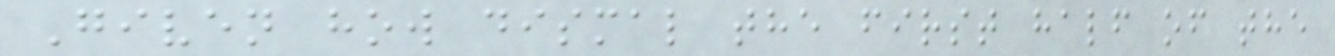Given how dismal the first half of the
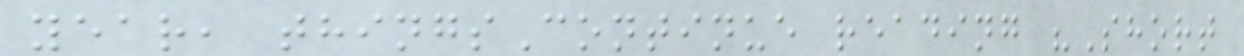year, thingsContinue reading "Short
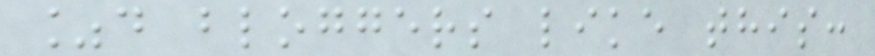%d bloggers like this:
